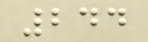244
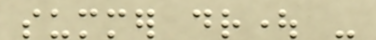summer drought -
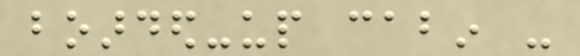boarded-up cabin -
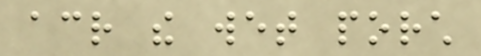across the wet porch
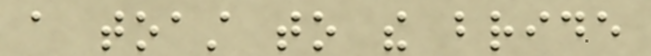a toast to the bride
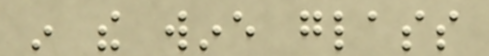in the wine glass
